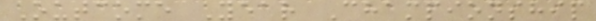Outcome Year Championship
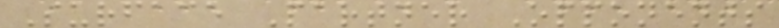Surface Partner Opponents
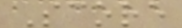Score
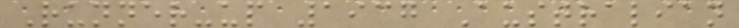Runner-up 1937 Australian
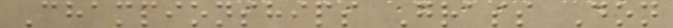Championships Grass Don
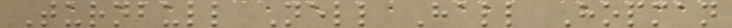Turnbull Nell Hall Hopman
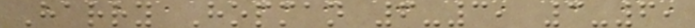Harry Hopman 6-3, 3-6,
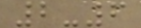2-6
